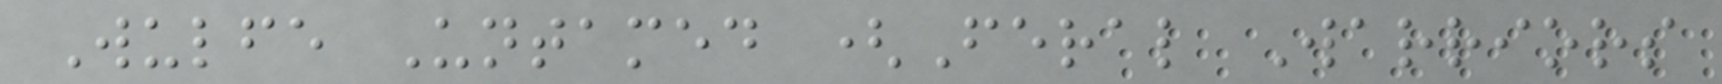Wulfe Untamed (Feral Warriors
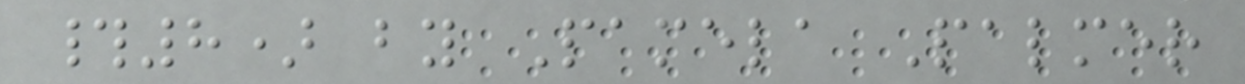#8) by Pamela Palmer
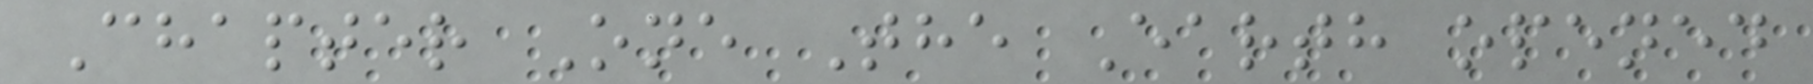Chapter One The Earth opened
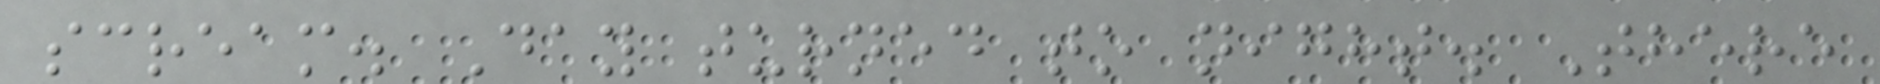scream. Day turned to night. There
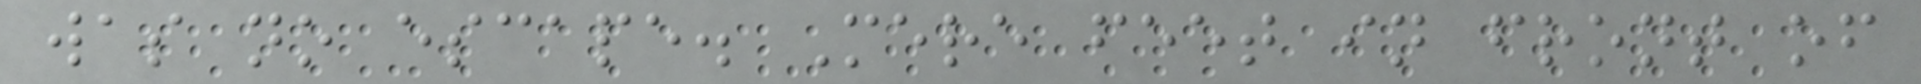was no escape. Mere feet in front of
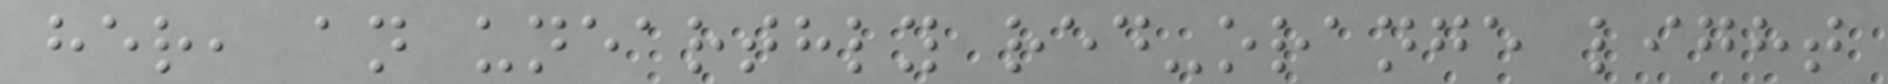her, an unearthly red-orange light
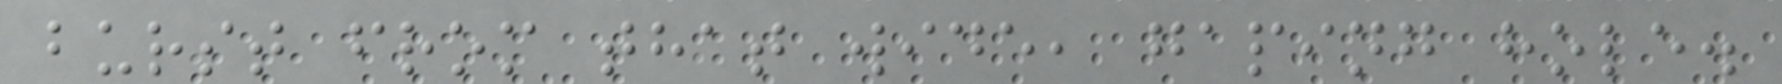burst from that wide, gaping hole.
